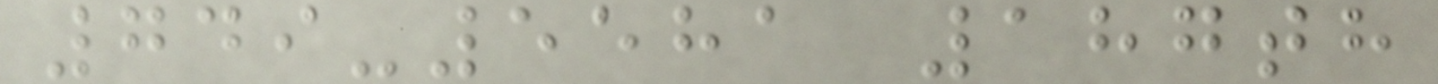749-5581 187th
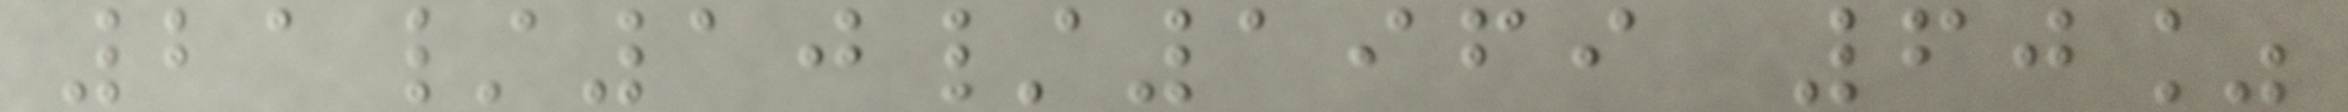21/10/1969 60%
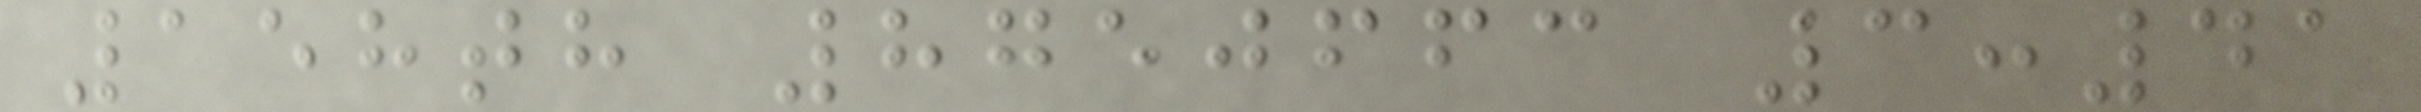158th 8750663 3:41
